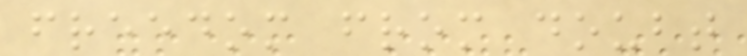freedom from doubt
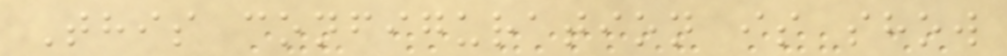This configuration is show
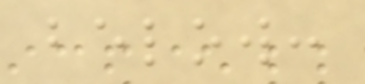below:
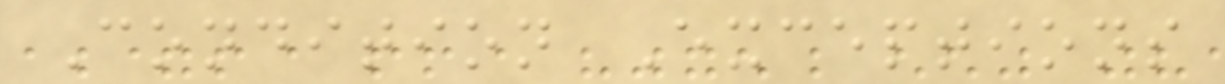Condition Exceptions
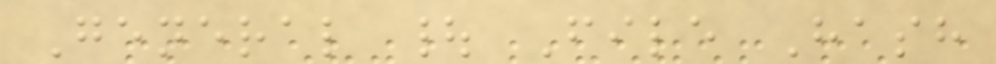General | File Hash
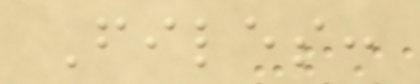Files:
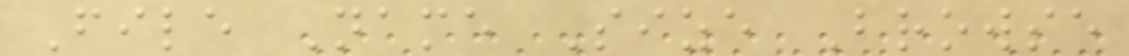File Name Size Browse
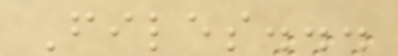Files...
